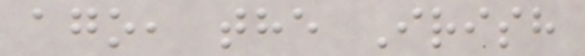ago, the Irish
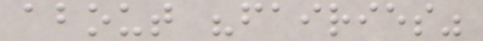about "fairies"
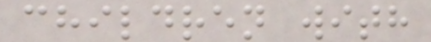children with
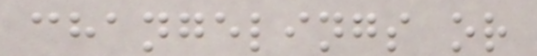changelings or
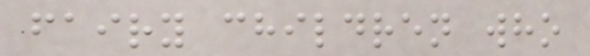fairy children who
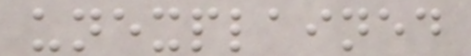unexplained
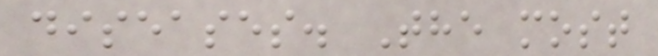diseases. The most
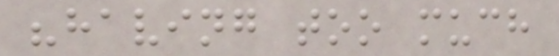"having too much
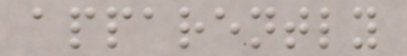apparently
